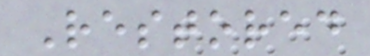Restored
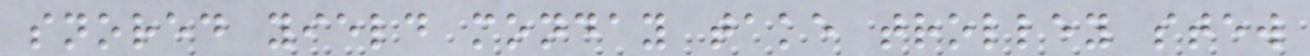snored yield monday take trolley stew
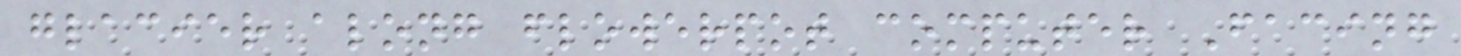glacier along flowerpot computer Facing
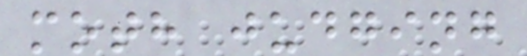moth judging
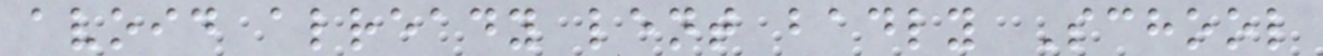avoid already lent badly School
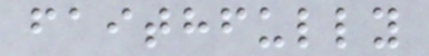faithfully
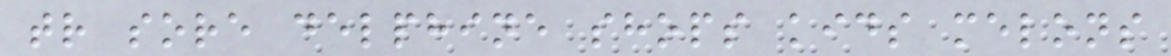tr sore delphine shops kids melons
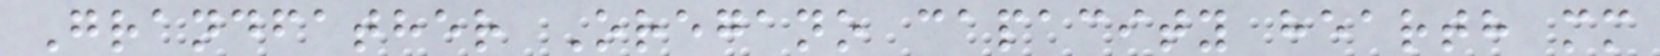Grandfather Oregano capacity hearth mm
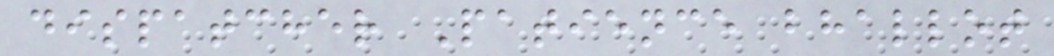dispatcher Patience bhallot
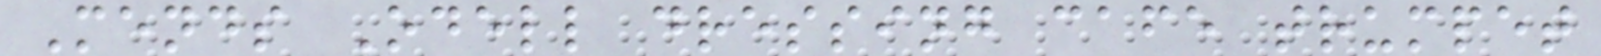Mends Odell dressing cafe trumpet
